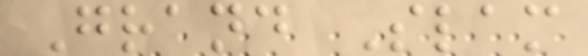Grand Slam
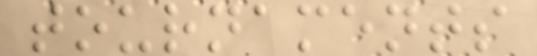tournaments
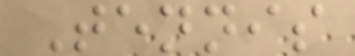Tennis
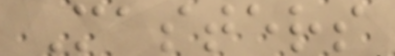Masters
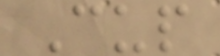Cup
